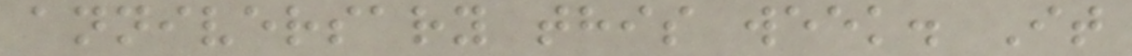anniversary this week. It
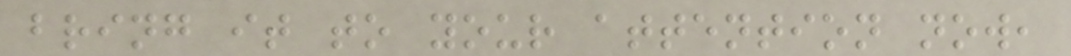bring it to your attention now,
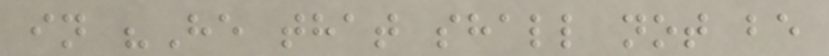in "He that shall not be
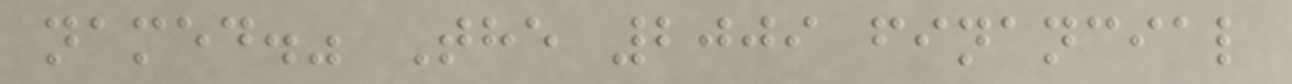named." The 2009 financial
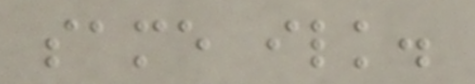same ilk.
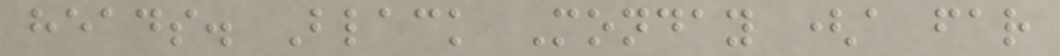heads. Black Monday (a far
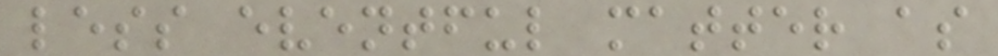less eventful matter as
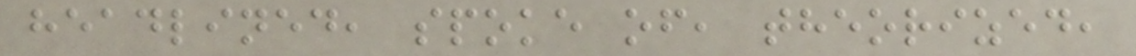headlined, spoke of, theorized,
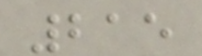215
